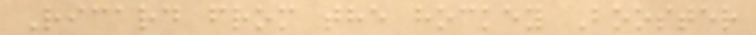Ricard from the hockey Booster
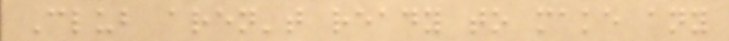Club aren't ready to make any
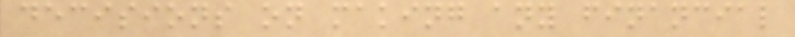decisions on making any financial
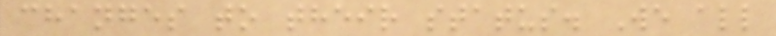changes to their status. We all
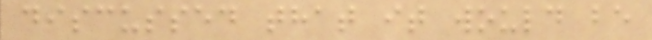discussed that it would be
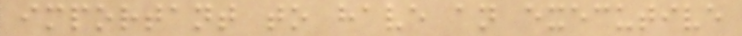important to have an executive
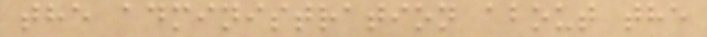the administration about the
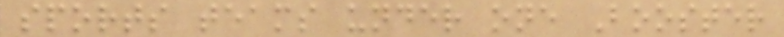sports teams under one Booster
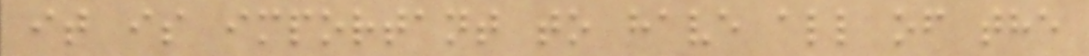it is important to have all of the
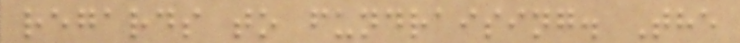regards to fundraising. The
